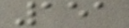151
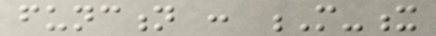function : M-x
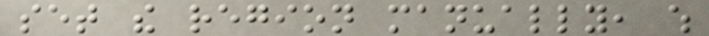set the region manually, which
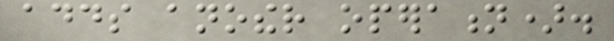adds another operation).
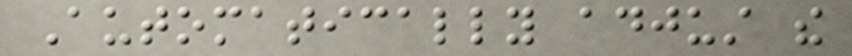Automatically adjust the
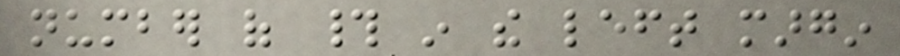number of # in the left margin
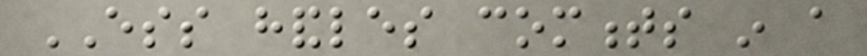ESS handles comments in a
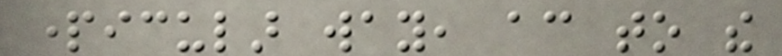particular way, according to the
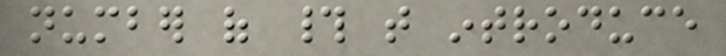number of # that introduce
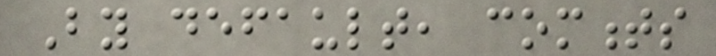By default, comments
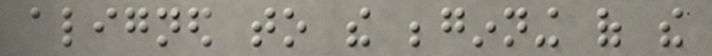aligned to the beginning of the
